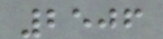2506
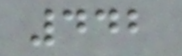442
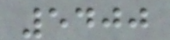5400
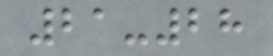21-28
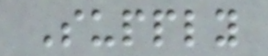Supply
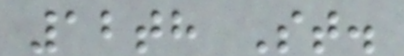12th St.
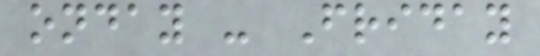onday - Friday
